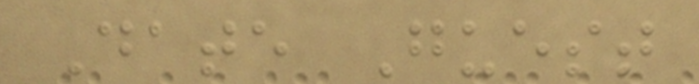Date Guest
